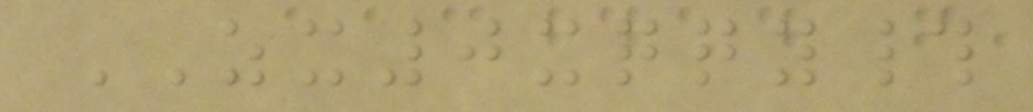ZX0xqqy#
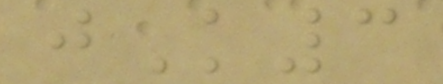jK3
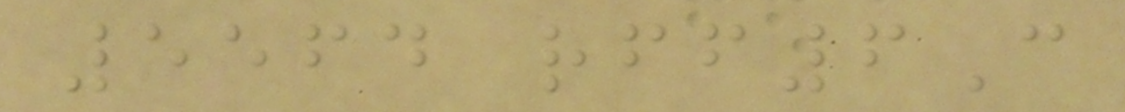5564 rff6C
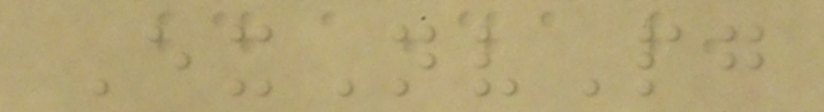ExNvPg
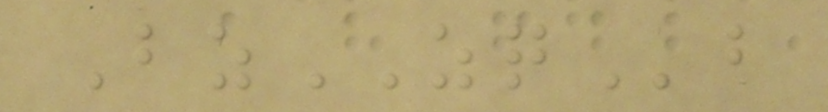BzZQb
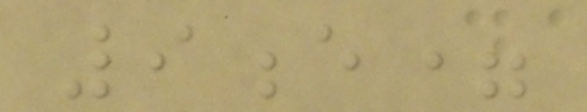9e=
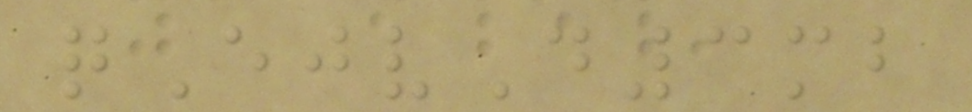qEjvD3mb
